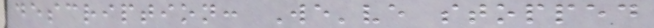description: We've stopped
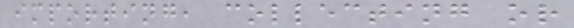importing, collecting or
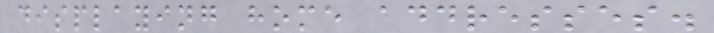displaying home addresses.
